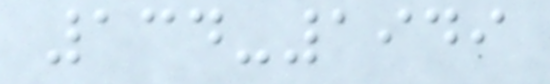134-1949
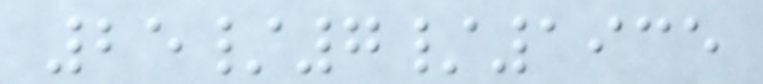25/7/1935
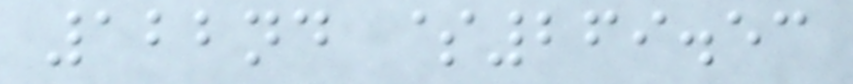122nd $269.53
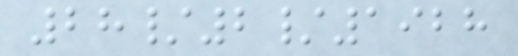28/2/1928
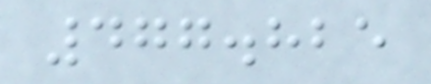477.825
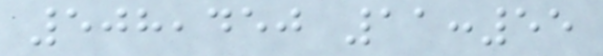508,450 11:55
